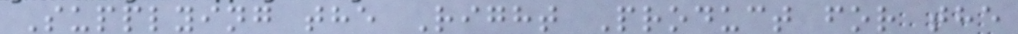Supplying the Right Product for the
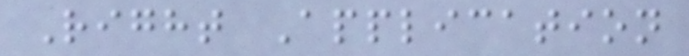Right Application
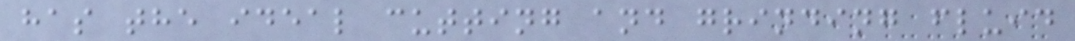has the ideal cutting and grinding fluid
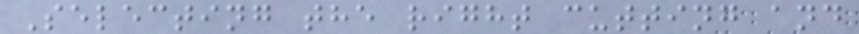Selecting the right cutting and
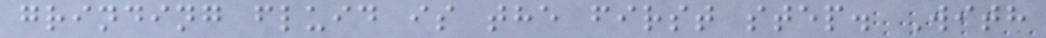grinding fluid is the first step. With
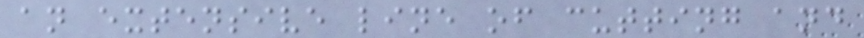an extensive line of cutting and
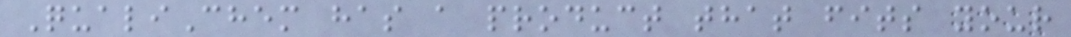QualiChem has a product that fits your
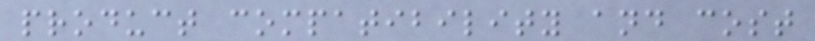product compatibility and cost
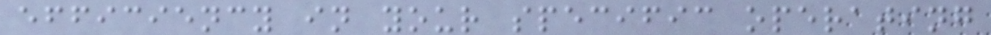efficiency in your specific operating
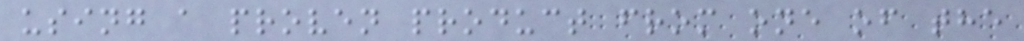using a proven product from one of the
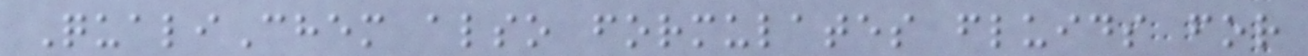QualiChem also formulates fluids for
